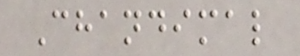Chandimal
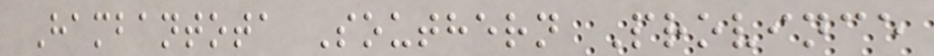Hambantota Southern Province
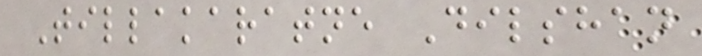Tillakaratne Dilshan
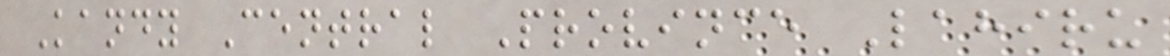Kandy Central Province Lahiru
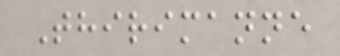Thirimanne
